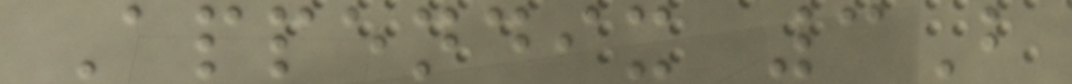Appendix 3B
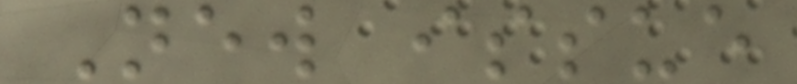New issue
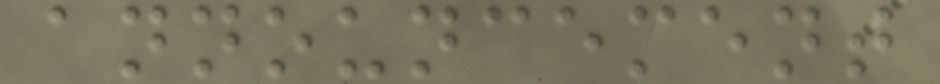announcement
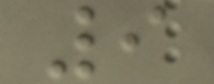9
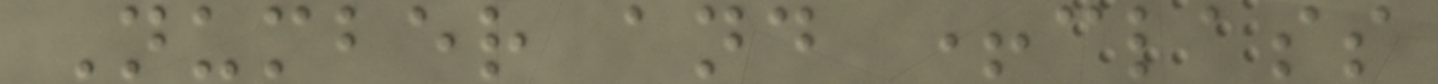Number and +class
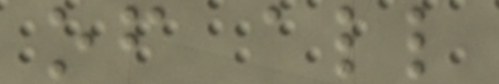of all
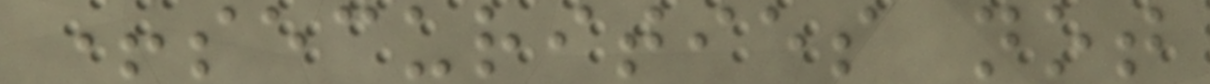+securities not
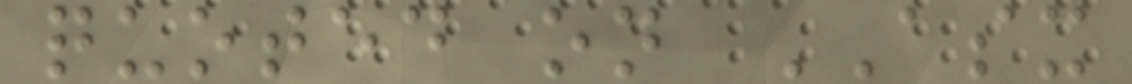quoted on ASX
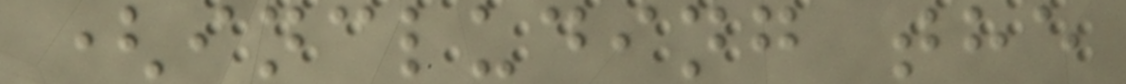(including the
